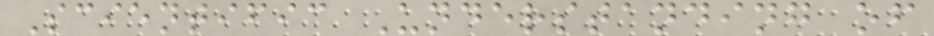Scientific Understanding of
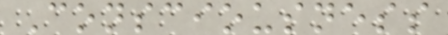Consciousness
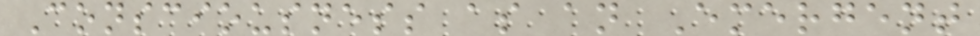Consciousness as an Emergent
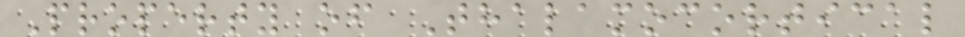Property of Thalamocortical
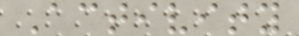Activity
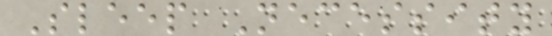Sleep Necessity
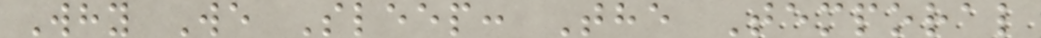Why We Sleep: The Temporal
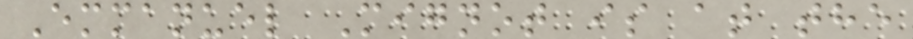Emmanuel Mignot is at the
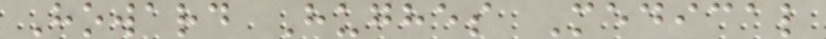Howard Hughes Medical
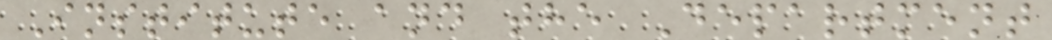Institute and the Department
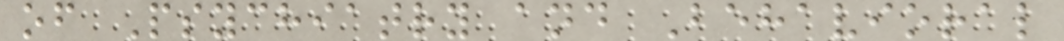of Psychiatry and Behavioral
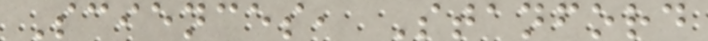Sciences, Stanford
